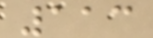113
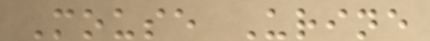Mouse Urine
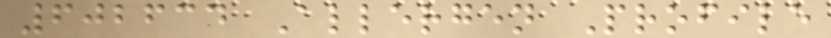602634 Allergen Profile
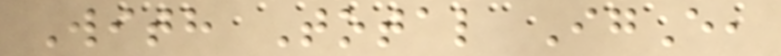With Total IgE,
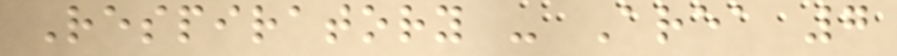Respiratory - Area 7
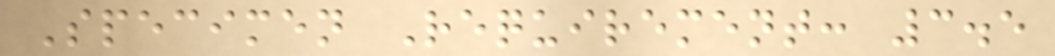Specimen Requirement: 3.5
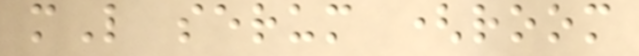mL serum (room
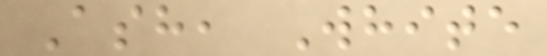Ash, White
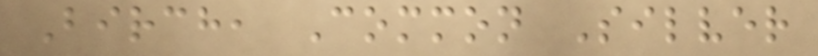Birch, Common Silver
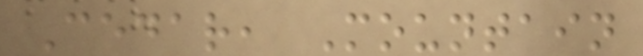Cedar, Mountain
